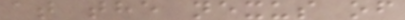at the nexus of
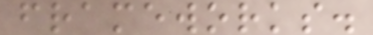frameworks.
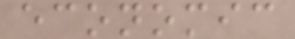economic
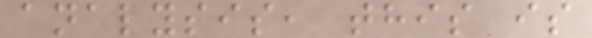analysis, this is
